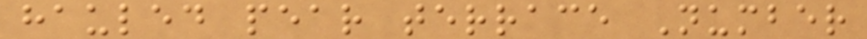hauled pear terrace Number
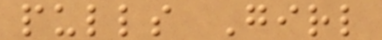pulls Girl
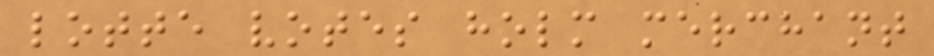lotte votes holm merchant
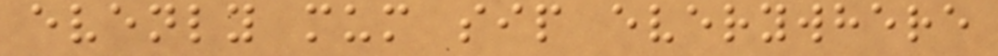evenly mum sip everywhere
